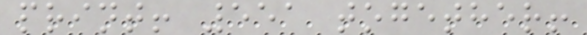print! 551 together!
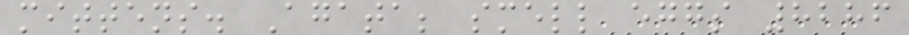mittens. Agata; smell eggs 8286
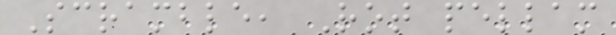Scramble, Rot pellam
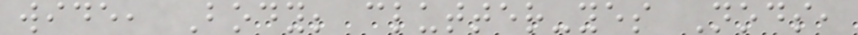wide, Body; clutter-yes Nods,
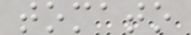tomato
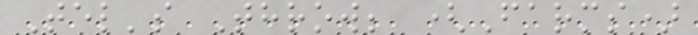Tel's Throw; (Farms)
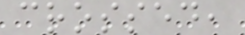crossed,
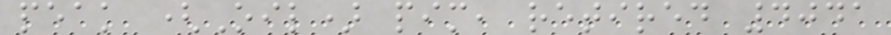peak (Oil) pim, retired 4041
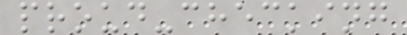proud-checking
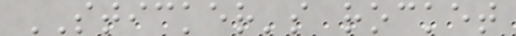STICKER's rocket
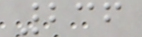236
